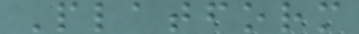Platform
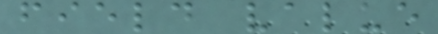field value
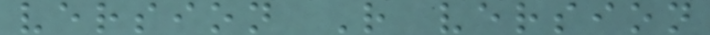version R version
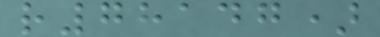r78147)
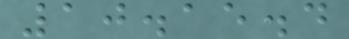10.15.4
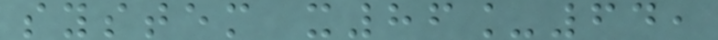system x86_64,
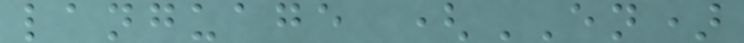language (EN)
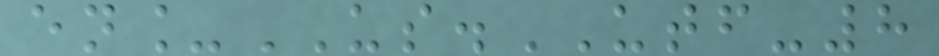en_US.UTF-8
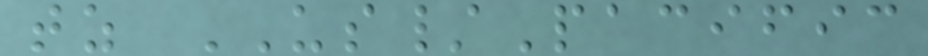tz US/Pacific
